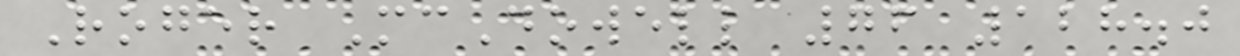Roger McDowell 76 128.0
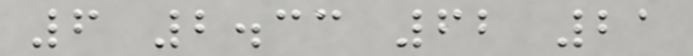6 2.33 62 21
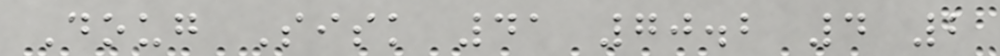Doug Sisk 41 70.2 4 2
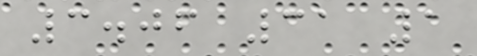3.06 31 1
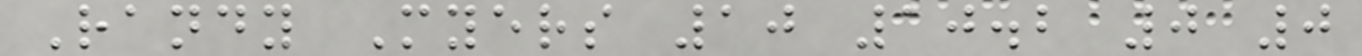Randy Myers 10 10.2 0 0
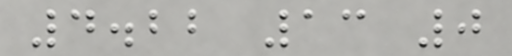4.22 13 0
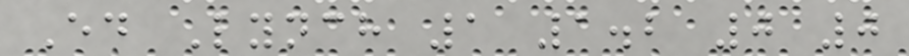Ed Lynch 1 1.2 0 0
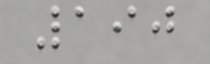190
